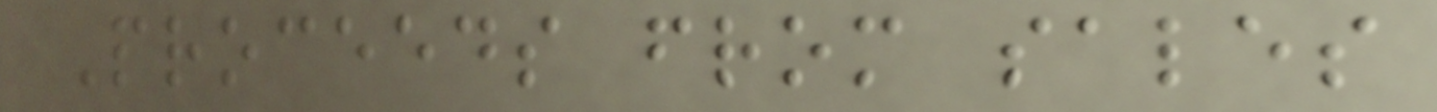Proceeds from sales
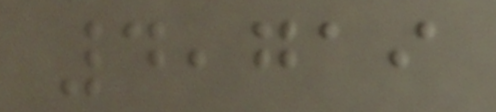4,719
